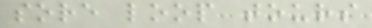sore loop tours
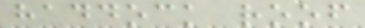haddock roof
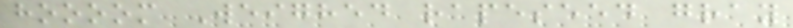hoooom Weighed rapeseed gray
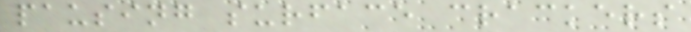pausing surface crackers
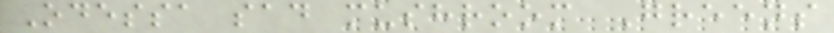Odessa sad mushroom Greens
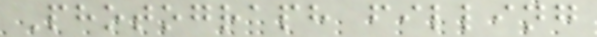Photograph filling
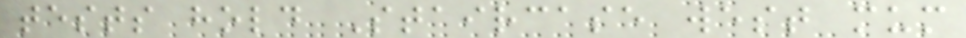tests hold Staircase west mum
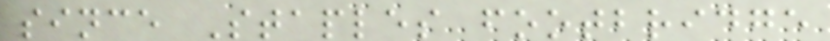since Staples footbridge
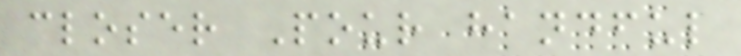closer Pour handful
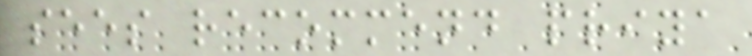sees recommend priya
